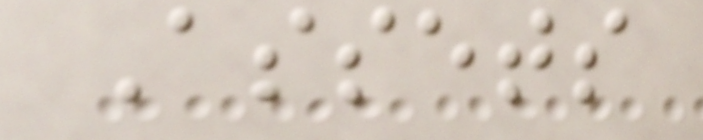Assets
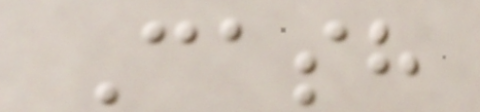Cash
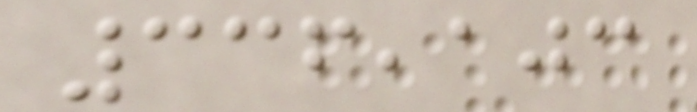336,103
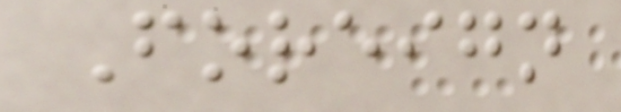Foreign
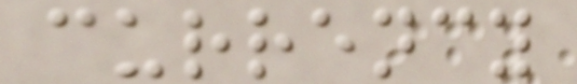currency
